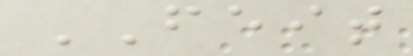FEIT
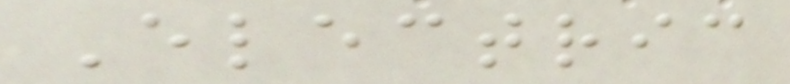Electric
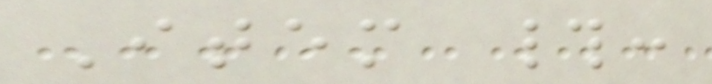Item #:
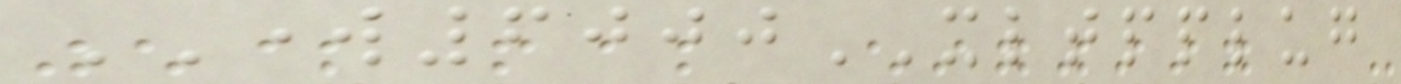WORK6000XLTPPLUG
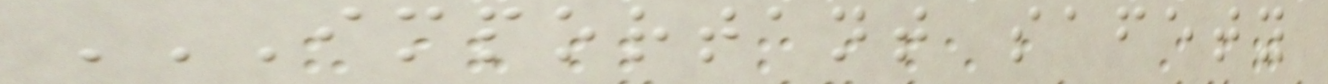IMPORTANT SAFETY
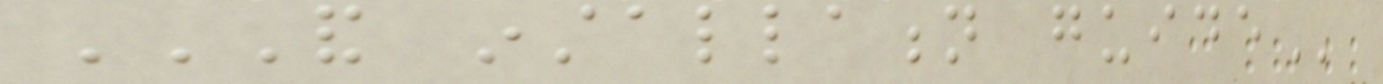AND INSTALLATION GUIDE
